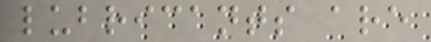lubricants are
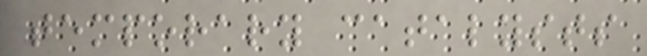temporary catalysts
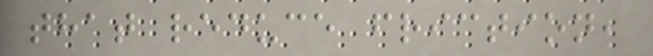that reduce friction,
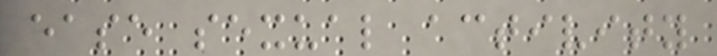ease sexual activity
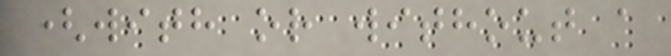(with or without a
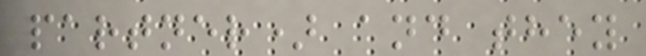partner) and they
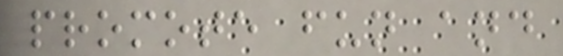promote fun and
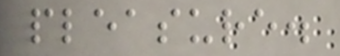pleasure.
